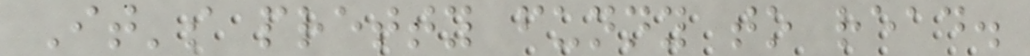It's pretty funny to read.
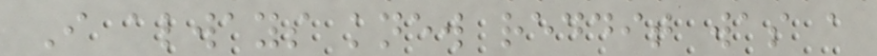I always knew reddit was a
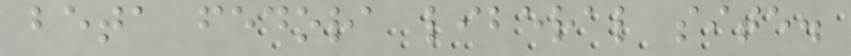beta fedora liberal site.
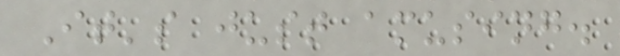It's just amusing.
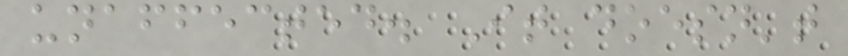unaffected. It doesn't
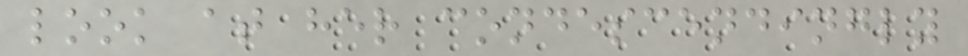look at her condescendingly
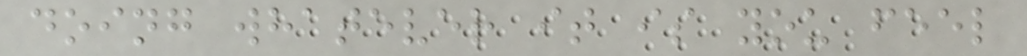doing whatever it is you feel
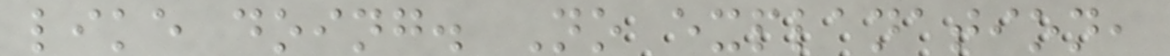like doing. No explanation,
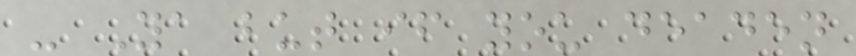- Ya but if you deaden
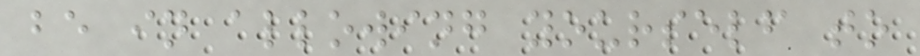be in allowing yourself to
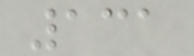131
